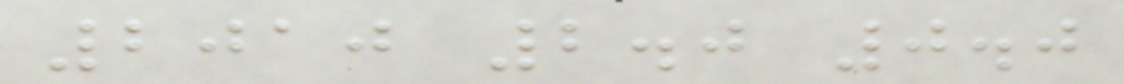2010 2.0 0.0
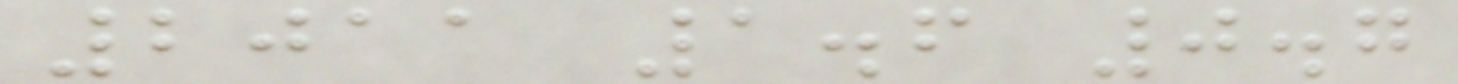2011 1.6 0.7
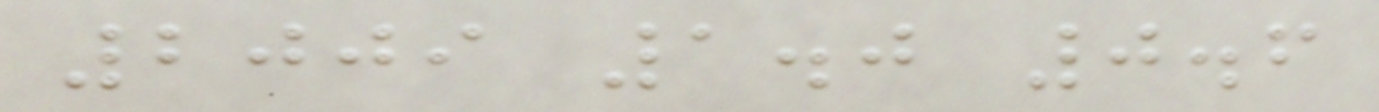2009 1.0 0.6
